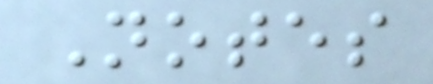Notes
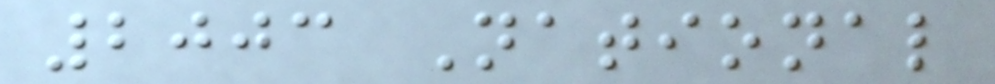2003 National
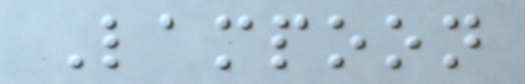Lampoon
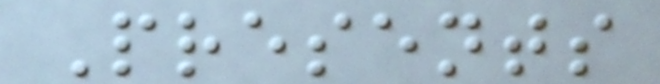Presents
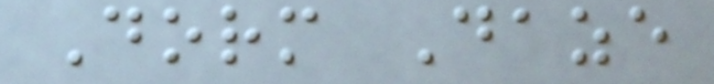Dorm Daze
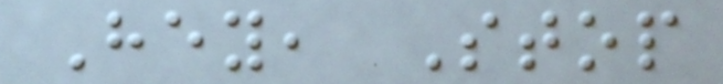Hey, Stop
